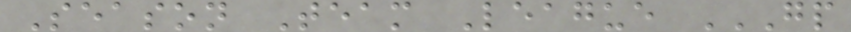Season Team League GP
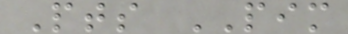Pts PIM
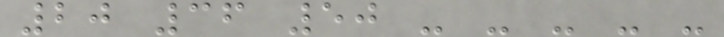20 36 50 - - - - -
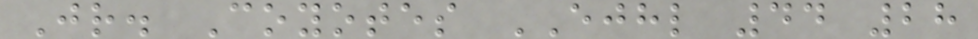Jr. Coyotes EJHL 44 28
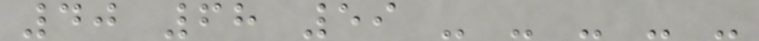40 68 59 - - - - -
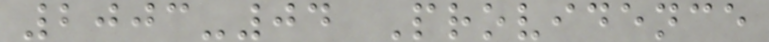2003-04 Providence
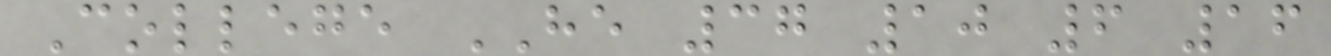College HE 37 10 6 16
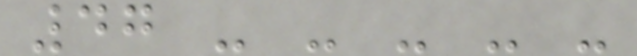47 - - - - -
